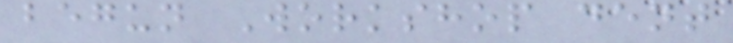begun Workshop dent
